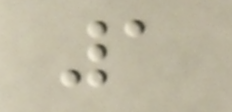1
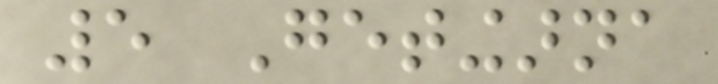5 Getingarna
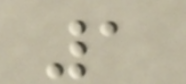1
